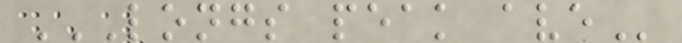LONGS PEAK AVE
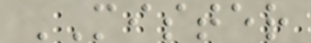MISTER
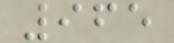965
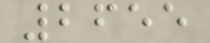2655
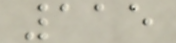115
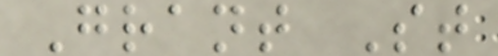Grant St
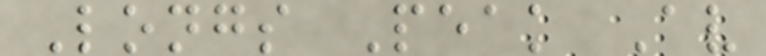Longs Peak Av
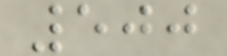500
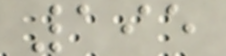195
